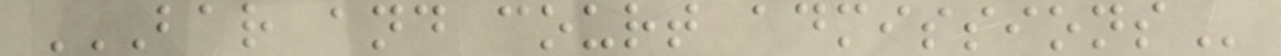BAR AND COURT ADMISSIONS
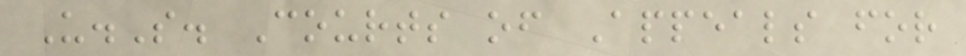U.S. Courts of Appeals for
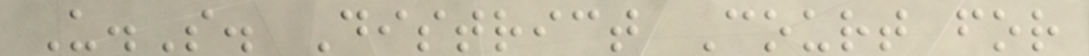U.S. District Court for
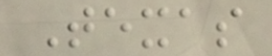Texas
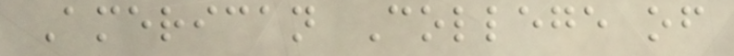American College of
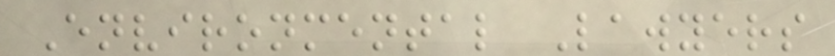Environmental Lawyers
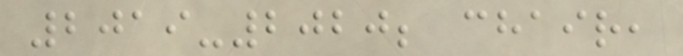2019-2020; chair,
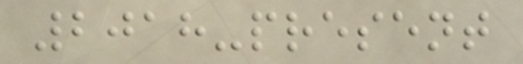2018-present
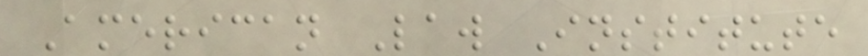American Law Institute
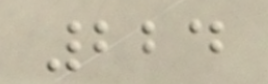224
